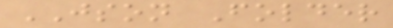JSON Folder
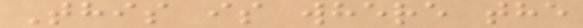This is where the
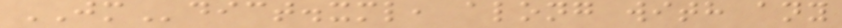JMdict.xml, along with any
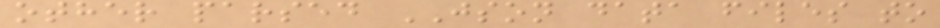other parsed JSON data files to
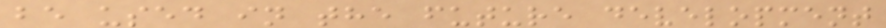be used in the future development
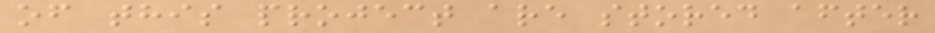of this project are stored after
